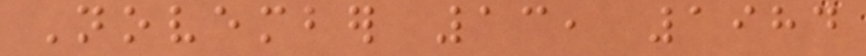November 13, 1984
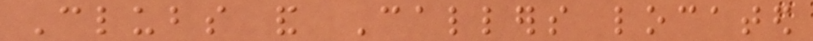Clubs and Callers located
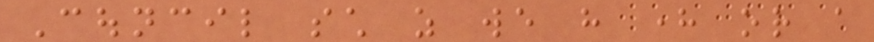Council such as we have here or a
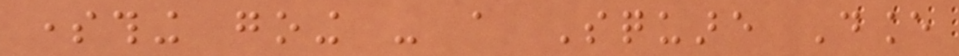something going - a Square Dance
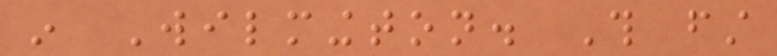in Wilmington. This first
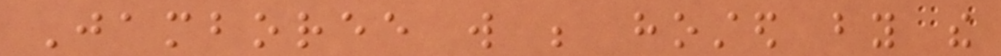Jamboree will be hosted by the
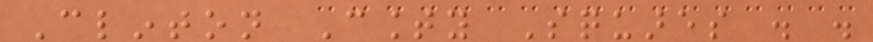Clinton County Squares . .
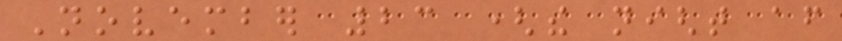November 23 (the night after
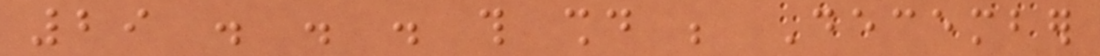29 . . . this should be December
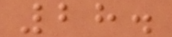28.
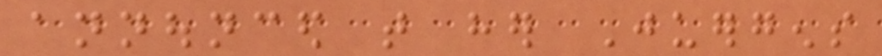announced that her Juergens
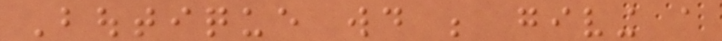Boutique would be giving a
